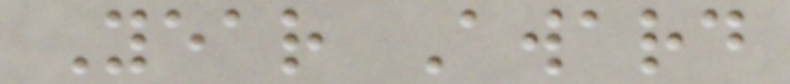Year Award
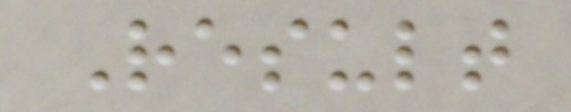Result
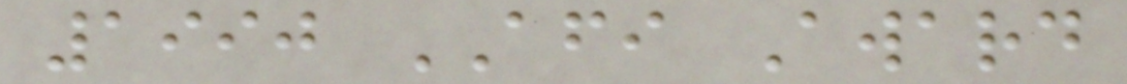1990 AFI Award
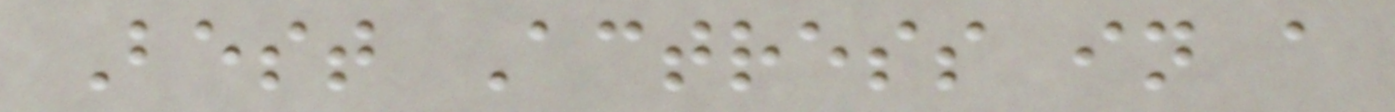Best Actress in a
